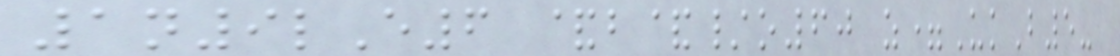1n9lE6 &b&/o60 z=UkB5-
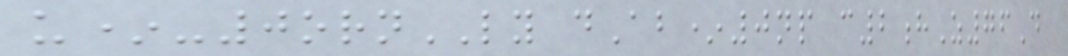u*-0ornLY dAb*0np c2hZ76D
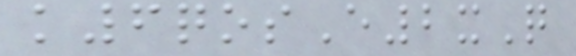k6qosE2xQ
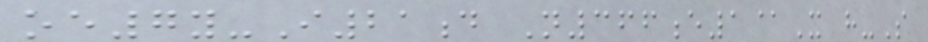oe7y-I21d N366e1@X h-S
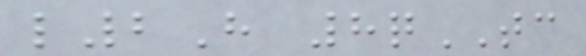l2H 8qTC
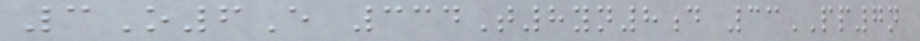3O6E 334T8yn8d 33PP7n
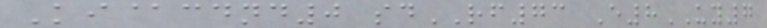Ki@cdnd0 sdRF73 E8UY7
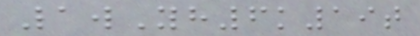1wYh6k19t
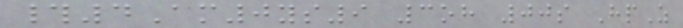#4Am0ys9 3oh 00s HpZ
